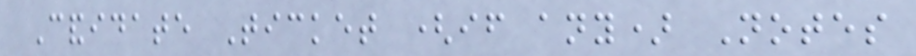Candidate Ticket (if any) Notes
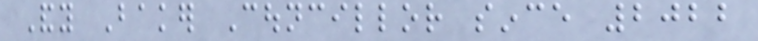Andy Baker Councillor since 2022
